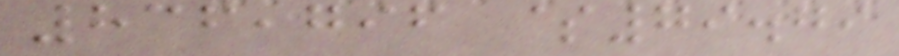836,796 $79.79
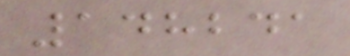148241
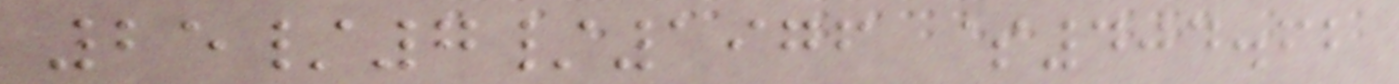25/7/1976 $404.62
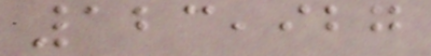123,927
